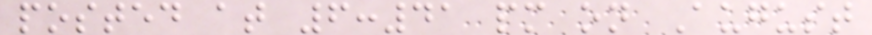posted at 6:41 pm on August
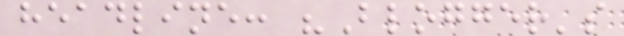headline: "Blogger's
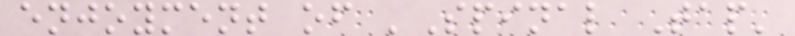enjoyment of 'Spinal Tap'
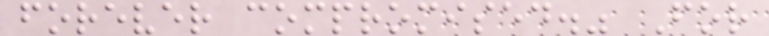forever compromised." For
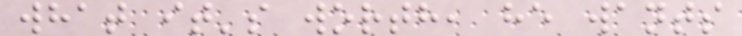what it's worth, he wants
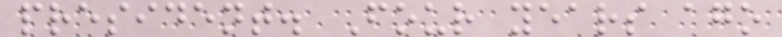president. Four years ago
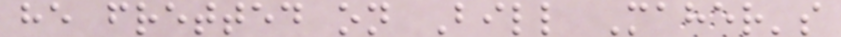he fretted on Bill Maher's
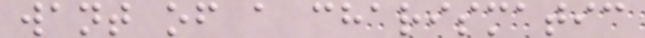want of a charismatic
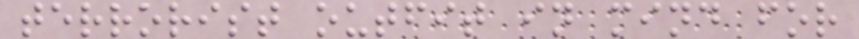terrorist outfit in mind for
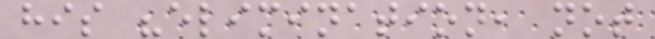his "elimination, not
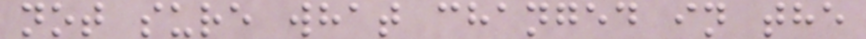not sure what changed in the
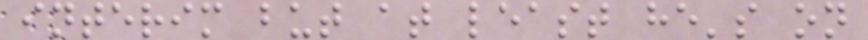interim but at least he's on
